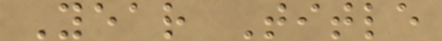Year Title
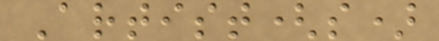Artist(s)
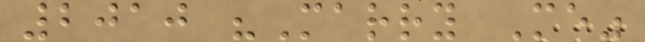2010 "Marry Me"
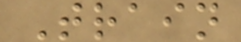Train
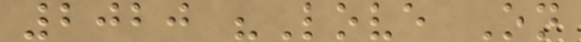2020 "Love On
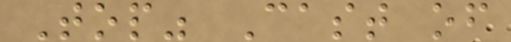Top" Cast of
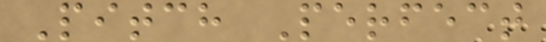Pitch Perfect
